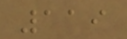119
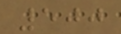500
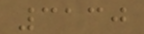3130
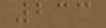233
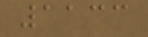1133
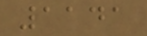1141
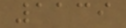1139
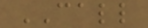CALL
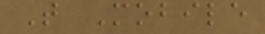T Mobile
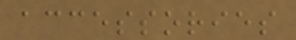accessories
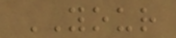YOUR
